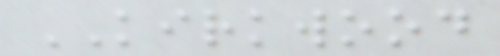KIRKWOOD
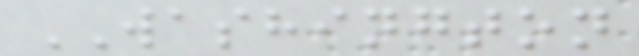WASHINGTON
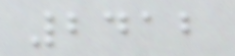2412
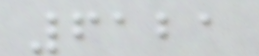6121
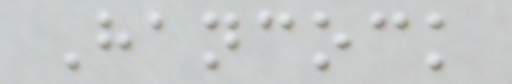Hancock
